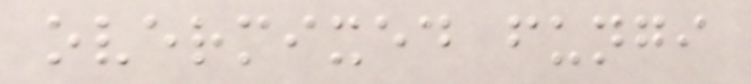overmixed fungi
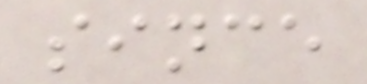since
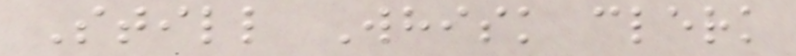Still Whisk clerk
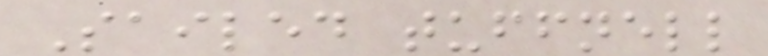Sailed tuffnell
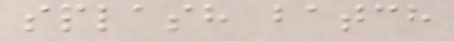splash batch
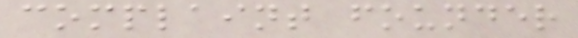complaint founder
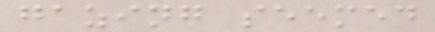gazing seemed
